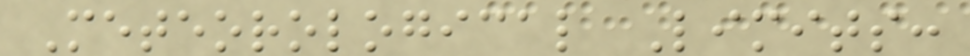Meteorological Limits:
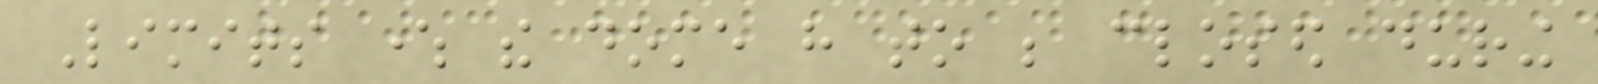Limits where the dome have to be closed during
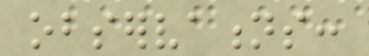observations:
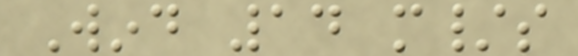Wind 14 m/s
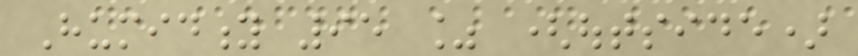Humidity 95 % (outside)
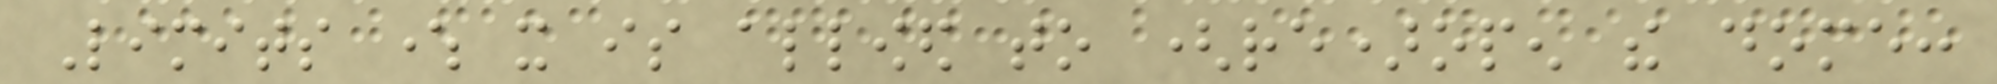Limits where it is allowed to (re)open the dome:
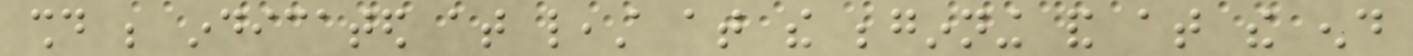should be indicated at least at the beginning and at the end
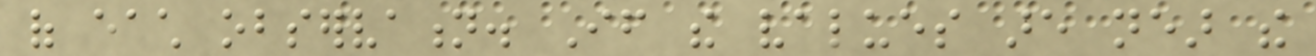of each observation. If the values are near the
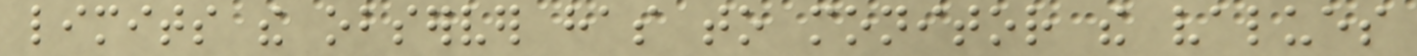limits the observer has to monitor the values
